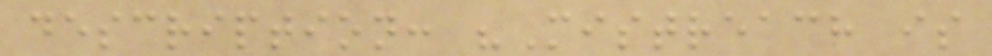description: "Mistreach is
